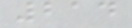214
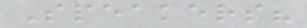Speakers?
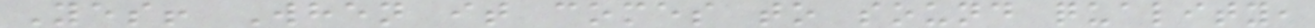Yes! When it comes to sound quality,
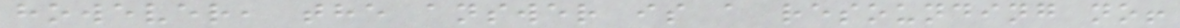however, the answer is a resounding no!
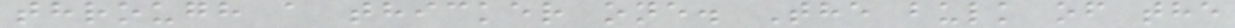through a thicker one. The bulk of the
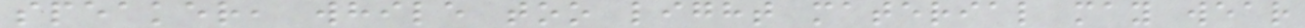speaker, while too light material may wear
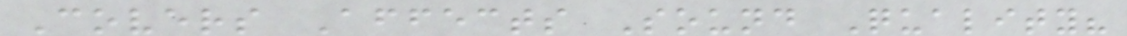Covers Affects Sound Quality?
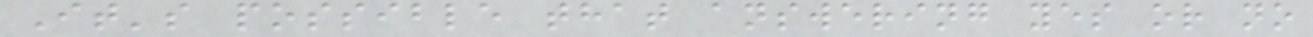It's possible that answering yes or no
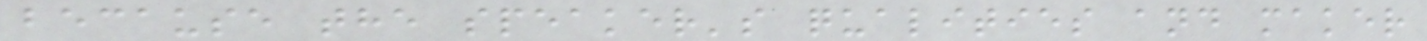because the speaker's qualities and maker
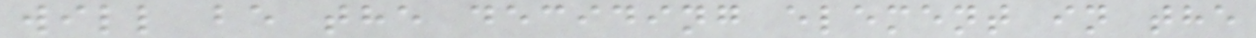will be the deciding element in the
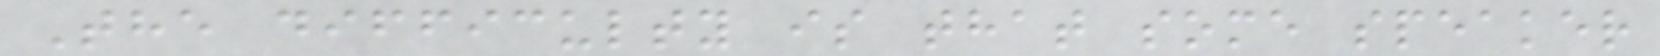The difficulty is that some speaker
